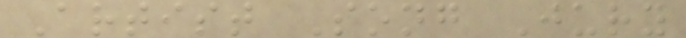Artist Song Jury
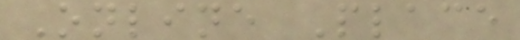Online Place
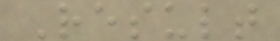Result
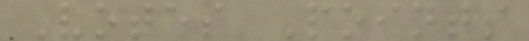Votes Points
